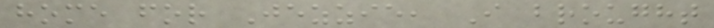home for Jezzie, I brought
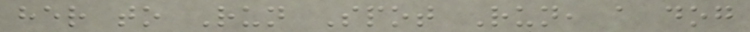her to Run Spot Run, a dog
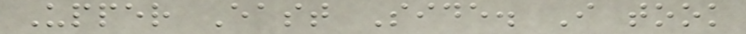Upper East Side. I took
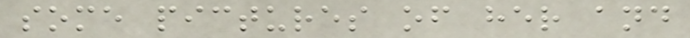some pictures of her and
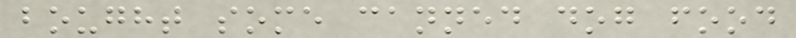bought some canned dog food
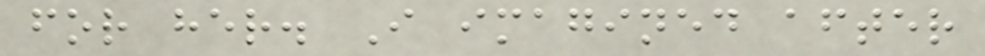for her. I imagined after
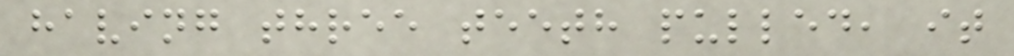having three teeth pulled, it
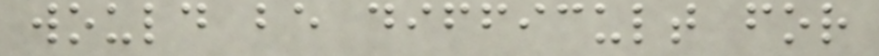would be difficult for
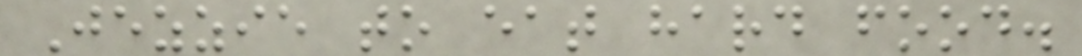Jezzie to eat hard food.
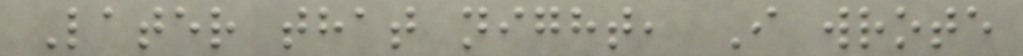Later that night, I wrote
